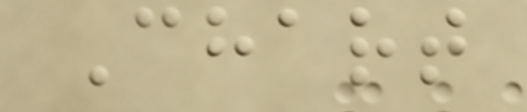Chart
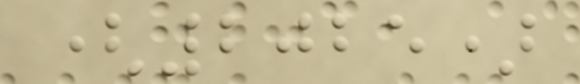(2025)
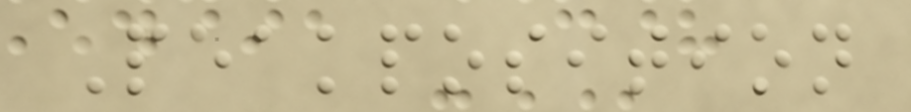Peakposition
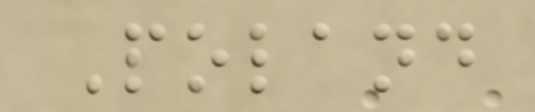Poland
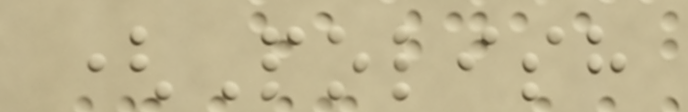(Polish
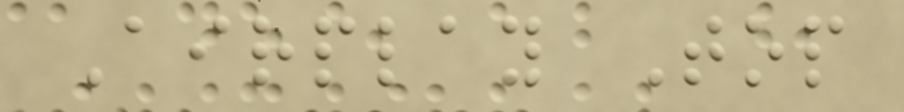Airplay Top
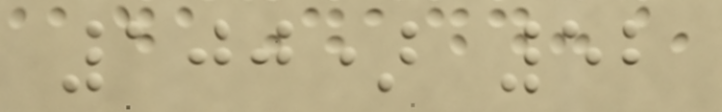100) 52
